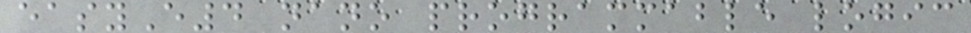easyE4 nano programmable logic
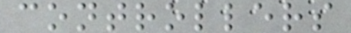controllers
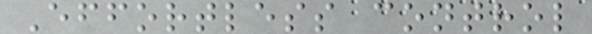Effortless control
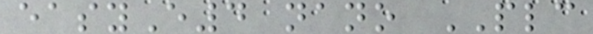easyE4 nano PLC
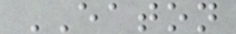EATON
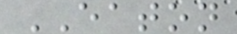EATON
